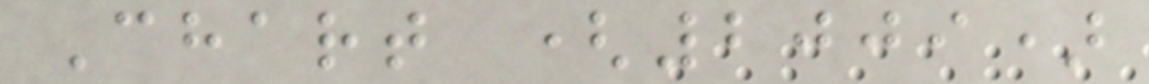Chart (2009)
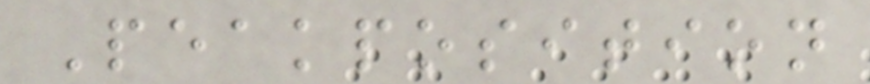Peakposition
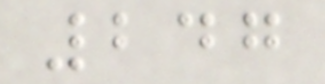247
